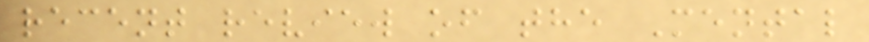recent review of the Mental
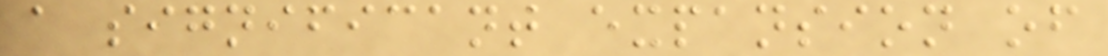a significant expansion of
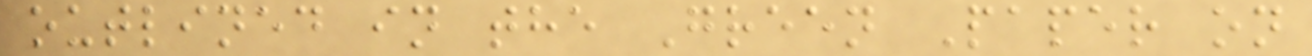outlined in the Green Paper on
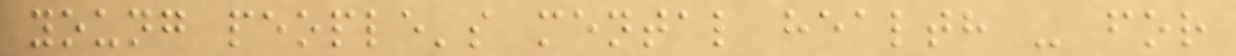young people's mental health - for
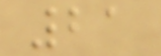21
